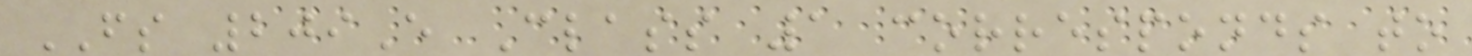FS 209E Class 1 corresponds to
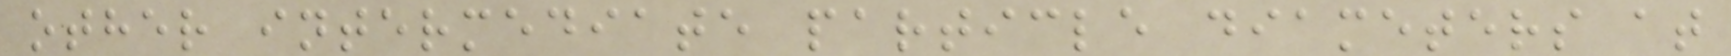other intermediate particle diameters at
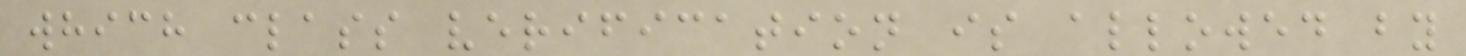which class verification is allowed by
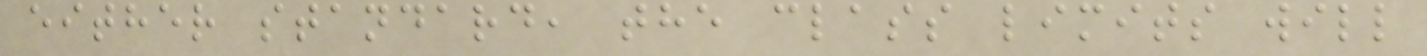either standard, the class limits will
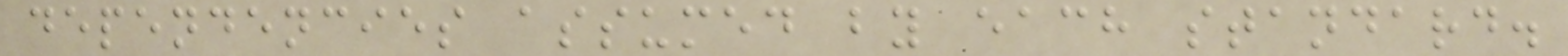dependencies assumed by each standard.
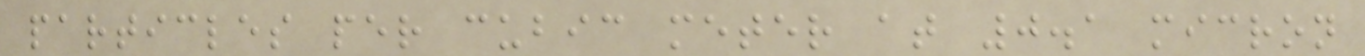particles per cubic meter at 0.1 micron
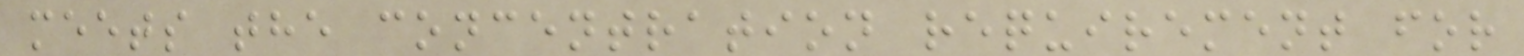meets the concentration requirement for
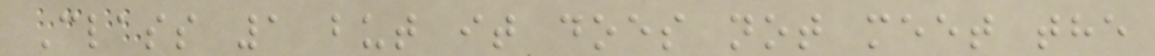Class 1 but it does not meet the
